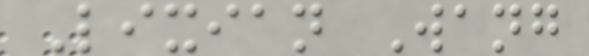Lixian Wang
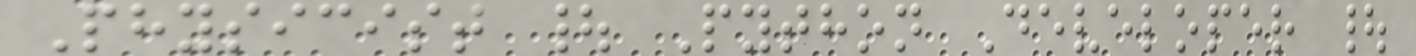Physicist | Python Developer |
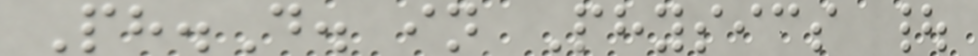Ph.D. in Physics |
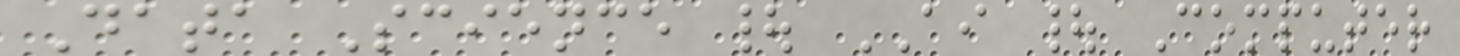Data Science | AI | Computer
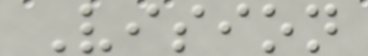Vision
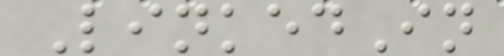LinkedIn
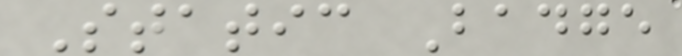Static Badge
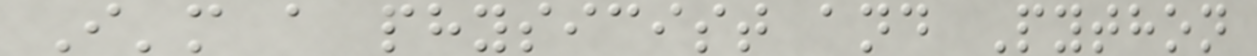I'm a physicist and Python
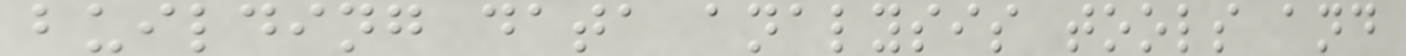building data analysis tools and
